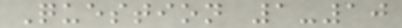Question 1-10
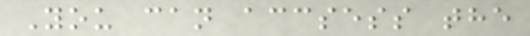You can accsess the
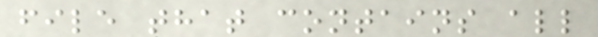file that contains all
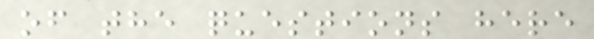of the questions here
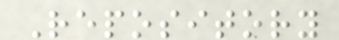Repository
